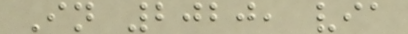In 2020, via
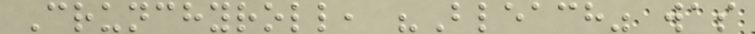Crunchyroll, "Bleach" was
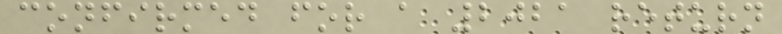confirmed for a 2021 return
